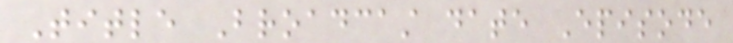Title Broadcast date Episode
